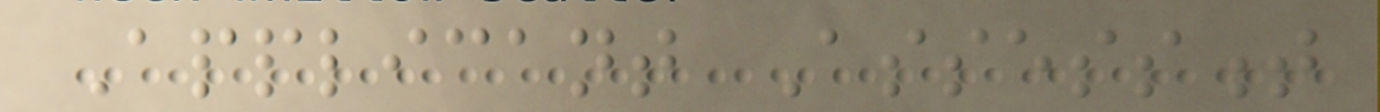Applicant Assessment
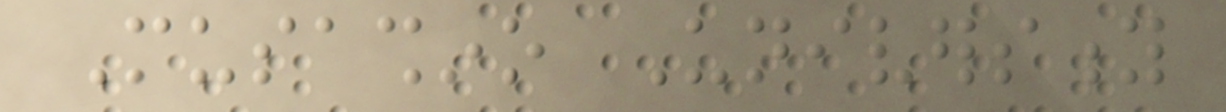Musashino University
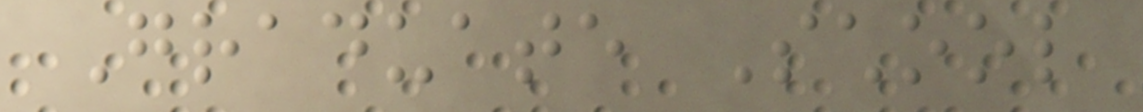Graduate School
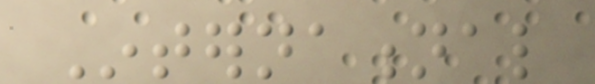International
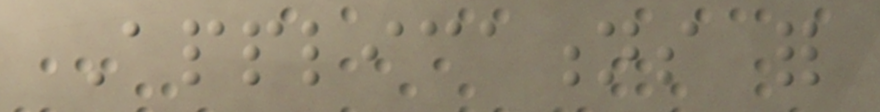Applications for
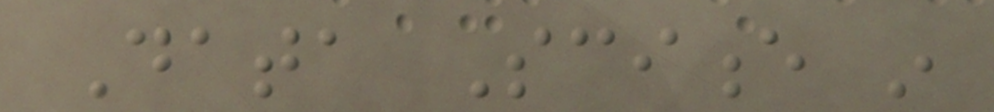Data Science in
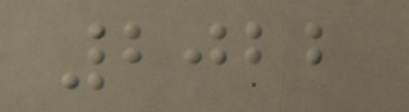2022
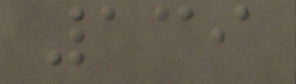139
